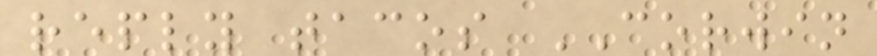reply tacos CORWIN
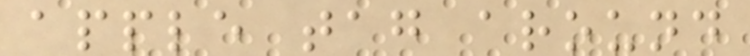apple tag around
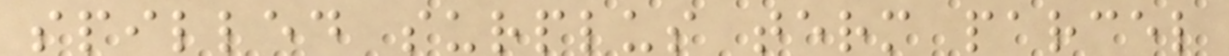spilled surplus term parcel
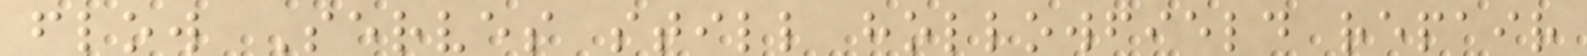flow Serves still hollowfield repair
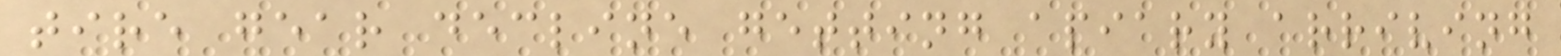tire gear decline getting apiary arriving
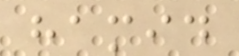hamid
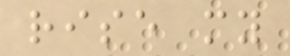rise my
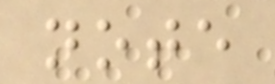note
